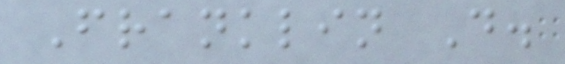Franklin D.
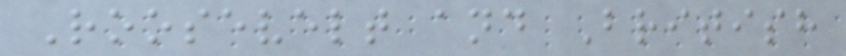Roosevelt and British
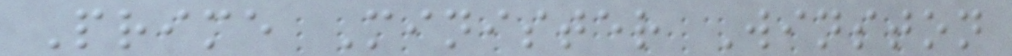Prime Minister Winston
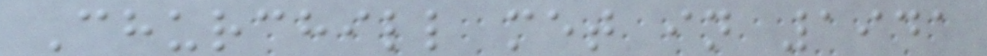Churchill met in 1941
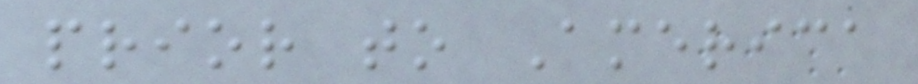prior to America
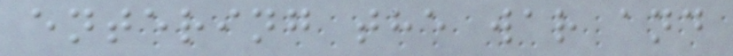entering the war and
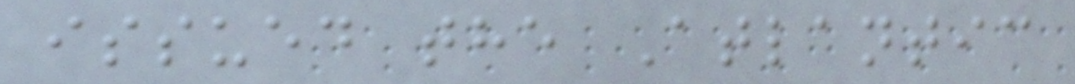issued the Atlantic
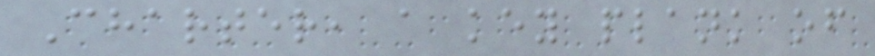Charter, a key plank of
